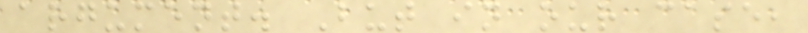argument. But in our case,
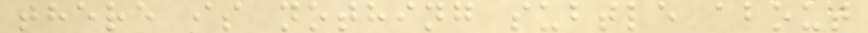there is nothing subtle about
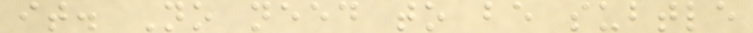it. No need to be subtle
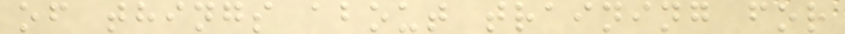of things about training for
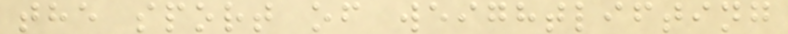the sport of weightlifting
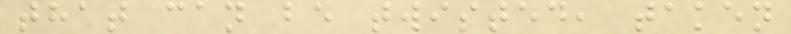that can be twisted, taken
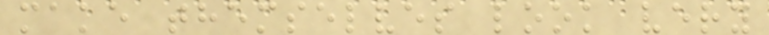make themselves look very
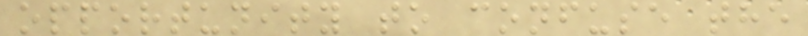opportunity to confuse the
